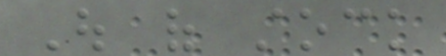Out of stock
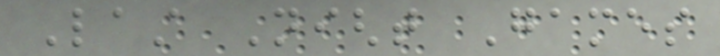Last Night Games
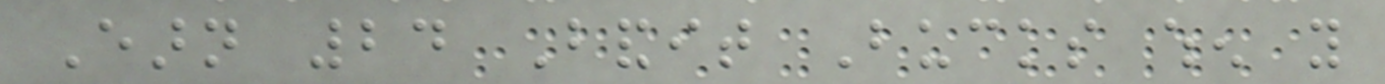Earn 24 Bandit Bucks when you
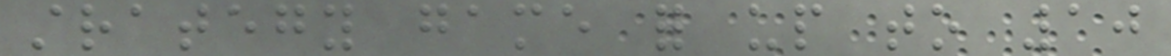strategy game for up to 10
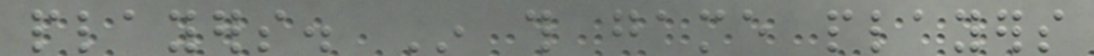players. In this game players
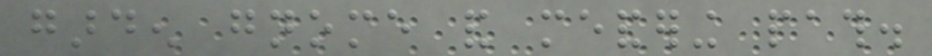garden gnome and meandering path.
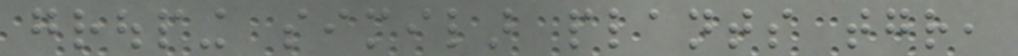grouping similar plants together,
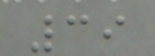39
